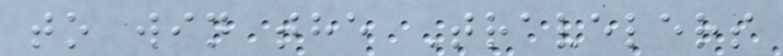to win the Travelers
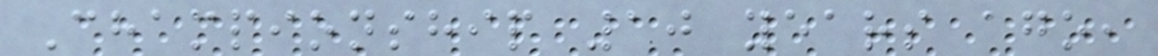Championship 10 years ago,
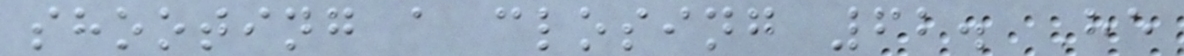shooting a closing 62. He
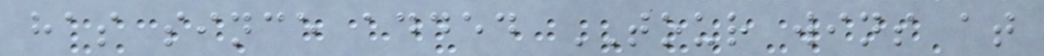has since added TOUR wins at
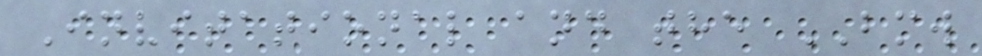Invitational and the BMW
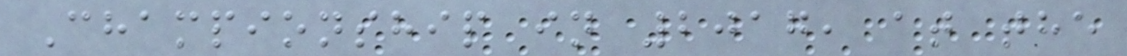Championship in 2017, at the
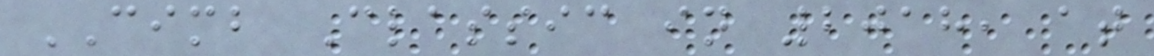CIMB Classic in 2018, at
